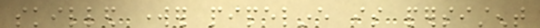skilled worker pipeline is persistent
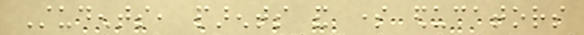Students, parents and some educators
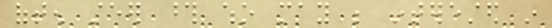often steer those who may be interested in
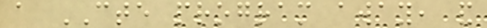a CTE program away, and
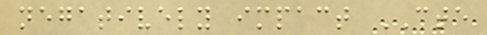negatively impact CTE
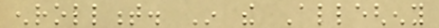enrollment. In the Allegheny
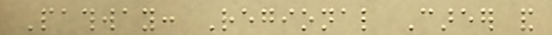Pathway: Regional Career and
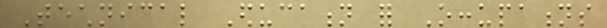Technical Education for Occupations
